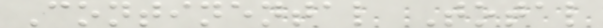Continental Total
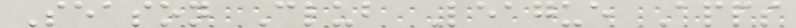Season Club League Apps
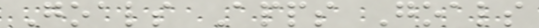Goals Apps Goals
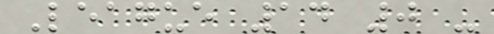League 14 0 -
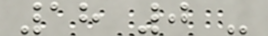18 0 -
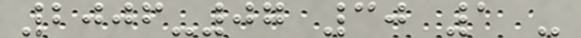2006-07 30 1 -
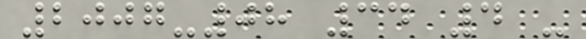2007-08 34 4 -
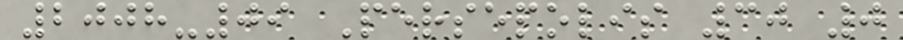2008-09 Persepolis 30 0
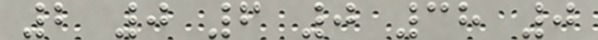2 0 6 0 38 0
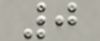0
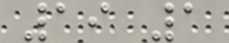19 1
